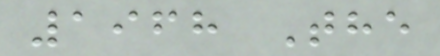1968 The
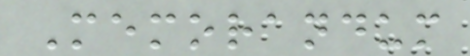Memorandum
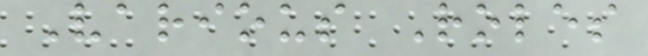Various Roles
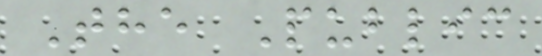The Public
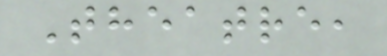Theatre,
